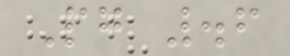Pg .6
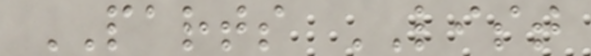PARTS LIST
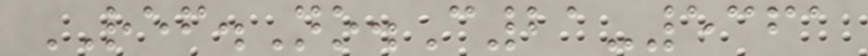REF.No.C21-5361
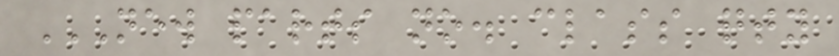NEW PARTS NO. CLASS QTY
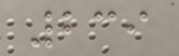239
